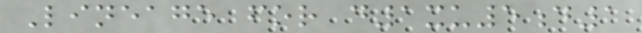Lineage for d1xu5d1
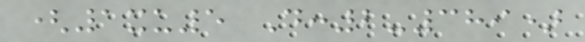(1xu5 D:2-389)
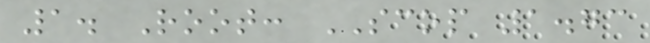1. Root: SCOP 1.73
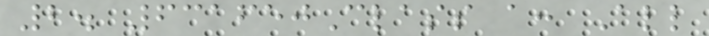2. 631650Class a: All
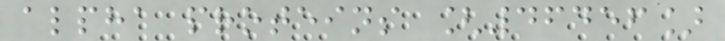alpha proteins [46456]
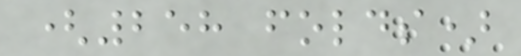(258 folds)
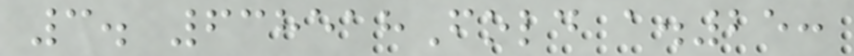3. 638518Fold a.25:
